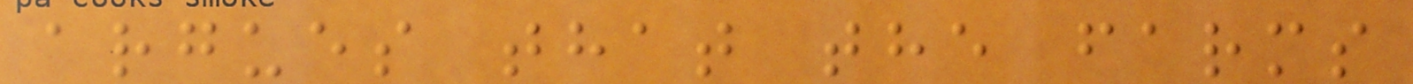argues that the farms
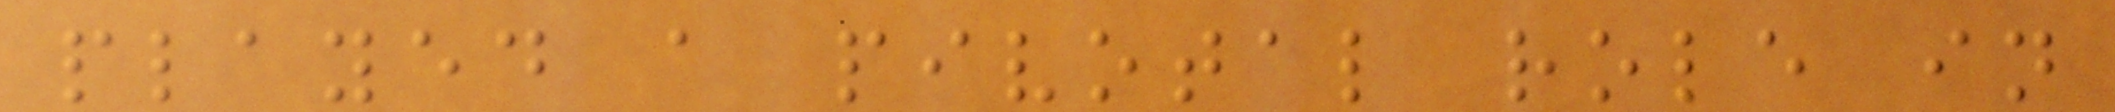played a pivotal role in
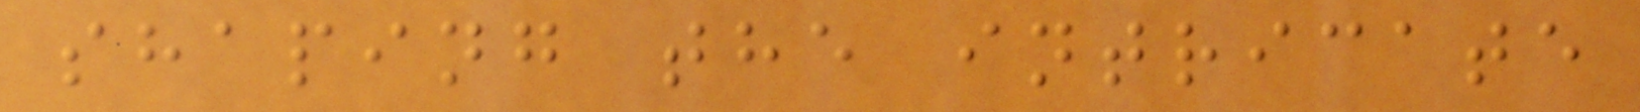shaping the intricate
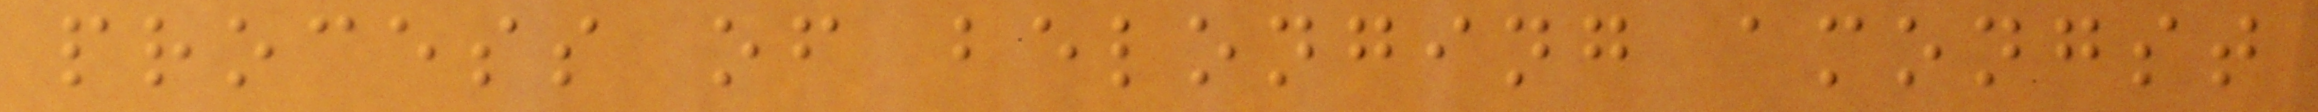process of belonging amongst
